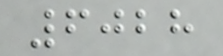6028
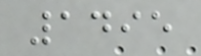1495
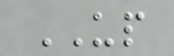UP
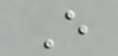E
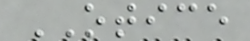OTICE
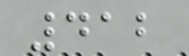412
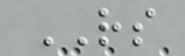RS
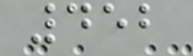452
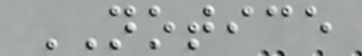NOTICE
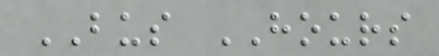BUS HOURS
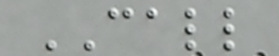CALL
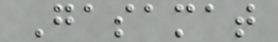Gasamat
